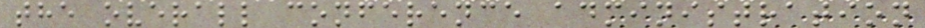the overall conference administration
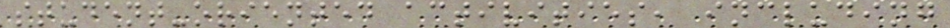student-oriented activities, including
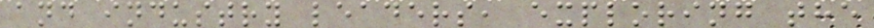and industry leaders, exploring the
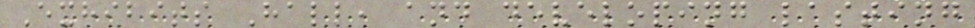Exhibits Hall, and developing lasting
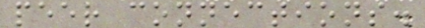peer connections.
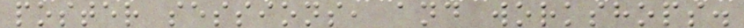poster sessions, and workshops.
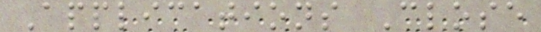Applications Close
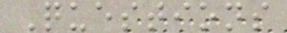Questions
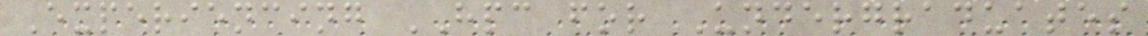Experiencing HPC for Undergraduates
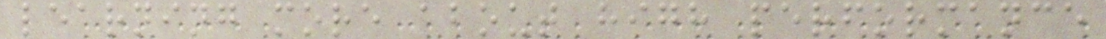learning more about high performance
